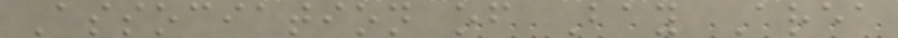Association of Bay Area
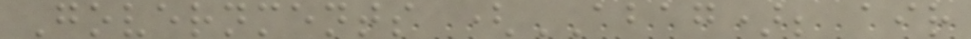Governments (ABAG); air
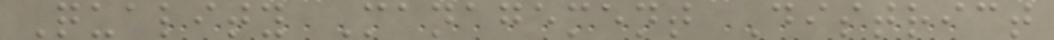Quality Management District
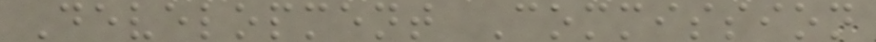Development Commission
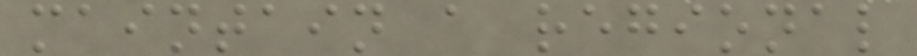maintain a regional
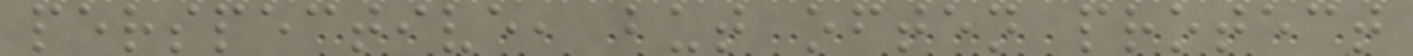perspective, but often protect
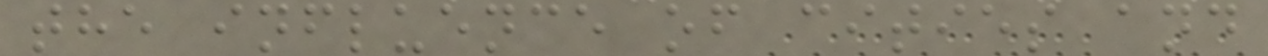the influence of cities and
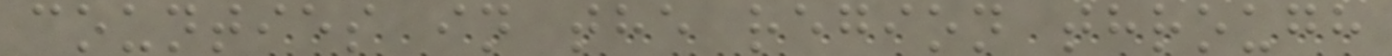counties in the region through
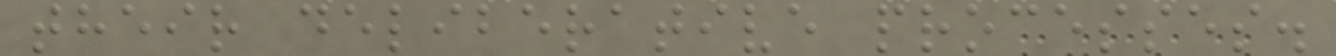their deliberative processes.
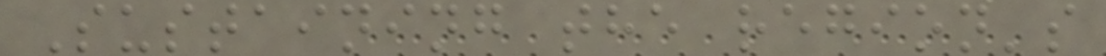Sustaining the region's
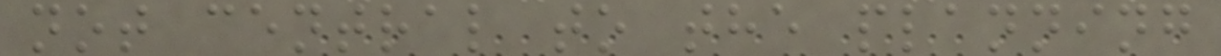not central to the planning
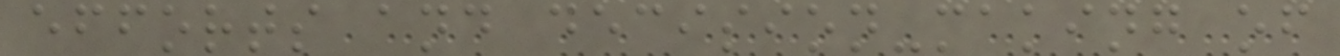efforts and decision-making of
